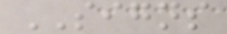SIGNS
